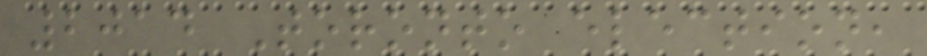2014 Toronto election,
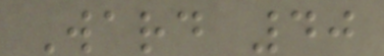Ward 40
